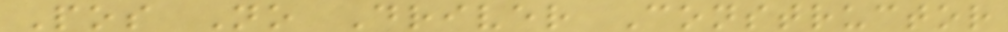Pos No Driver Constructor
